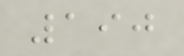190
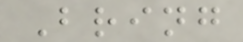Bring
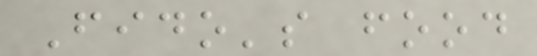Fido's food
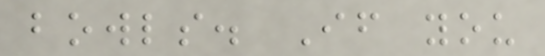bowls. If you
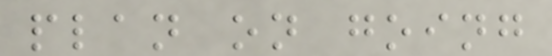plan on going
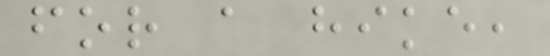for a hike,
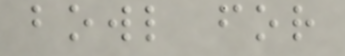bowl for
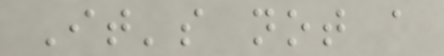It's not a
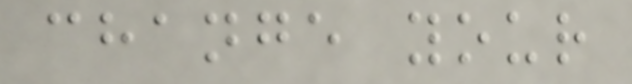change your
